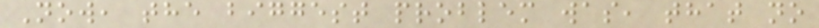Now, the biggest problem was, that no
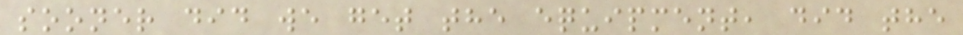sooner did we get the equipment, did the
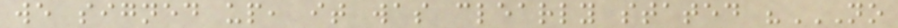we signed up, it was clearly stated "NO
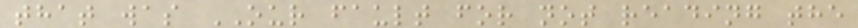that was OUR fault for not reading the
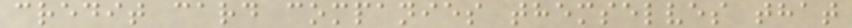credit card companies themselves that
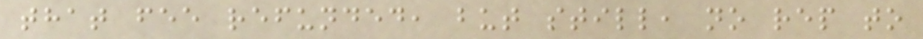that fee refunded, but still, no rep to
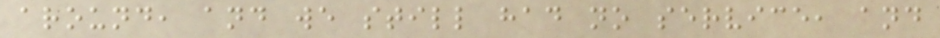around, and we still had no service, and
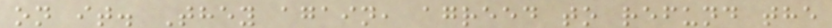on it. They again, agreed to refund the
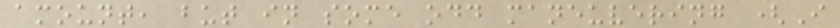amount, but in some odd maneuvering (I
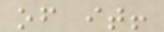of it!
